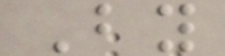By
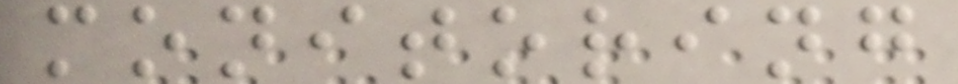monitoring
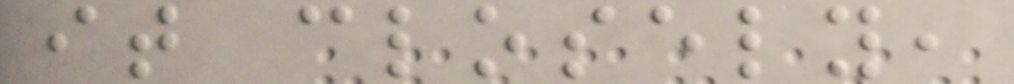it closely,
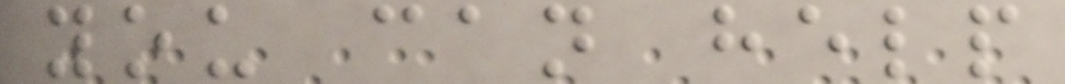you can help
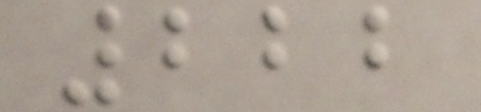222
